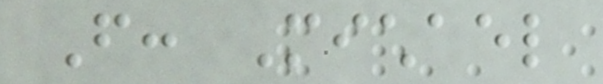From: Michael
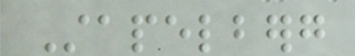Stapelberg
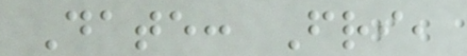Date: Fri,
